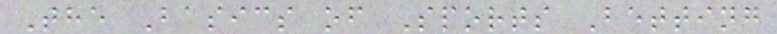The Basics of Sports Betting
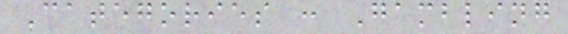Categories : Gambling
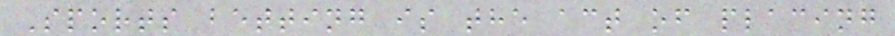Sports betting is the act of placing
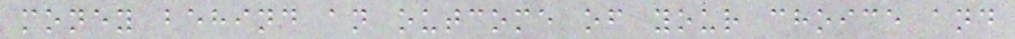money behind an outcome of your choice and
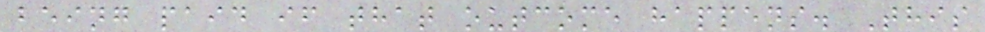being paid if that outcome happens. This
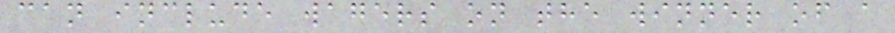can include wagers on the winner of a
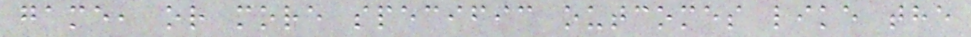game, or more specific outcomes like the
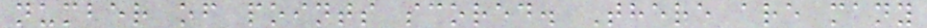number of points scored. There are many
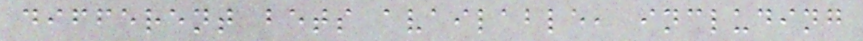different bets available, including
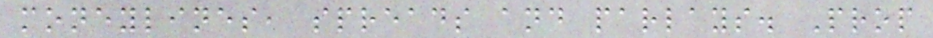moneylines, spreads and parlays. Prop
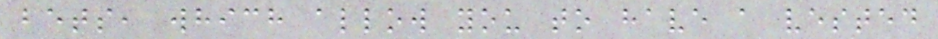bets, which allow you to have a vested
